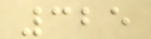325
